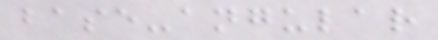base-angular
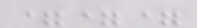===
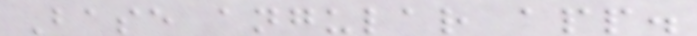Base angular app.
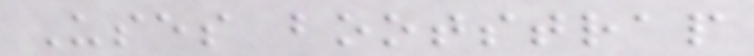Uses bootstrap
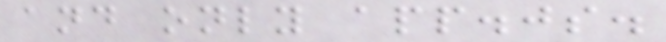and only app.js.
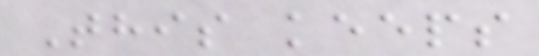This keeps
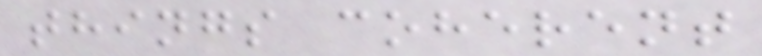things coherent
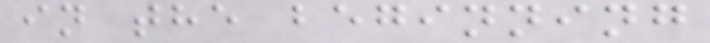in the beginning
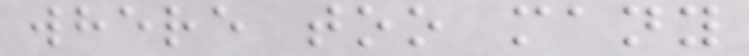where too many
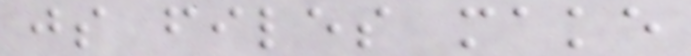js files make
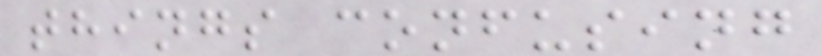things confusing
